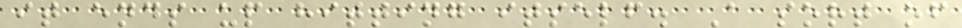it ends up hitting itself. A sort of
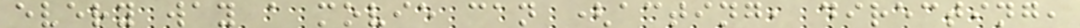every way a movie can (acting, directing,
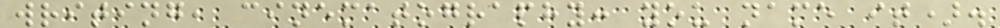writing, cinematography: you name it).
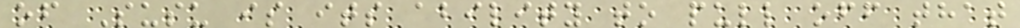of Susu is its ability to pull off that
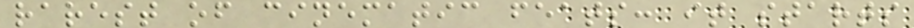rarest of cinematic feats: it starts
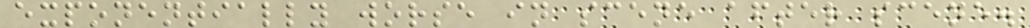exponentially worse in scene after scene.
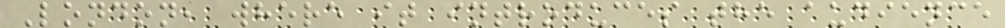London, where it introduces the audience
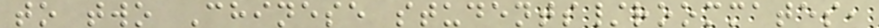to two Chinese students/roommates,
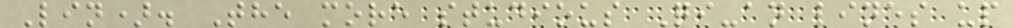Lin). The more studious Qi-an lines up
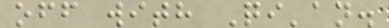off with Qi'an.
